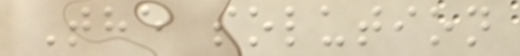The solution
